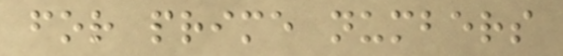for prime numbers
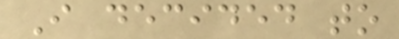I decided to
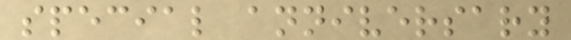special anniversary
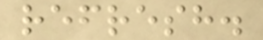refresh.
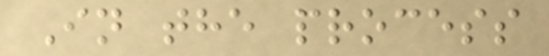In the process
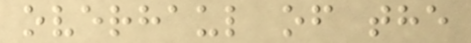overhaul of the
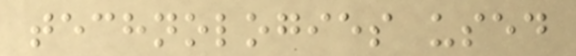technologies used
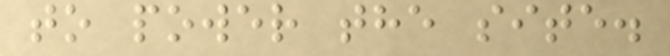to power the site.
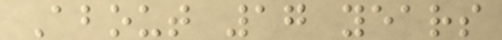About 17 years
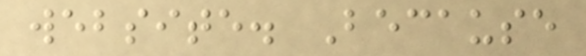website. Because
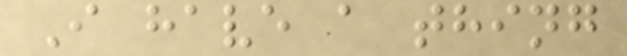I have a thing
